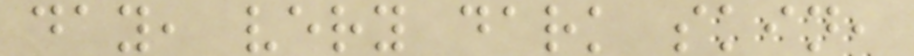day, very dark skin,
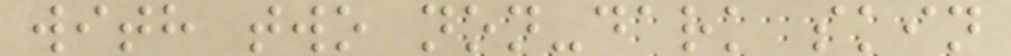with two non-dark skin
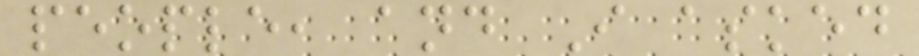people, and I asked
